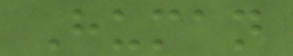Human
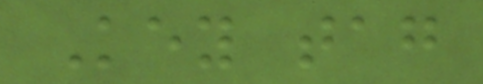Key tag
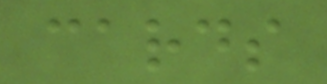cards
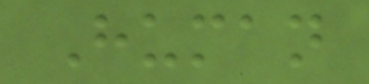Human
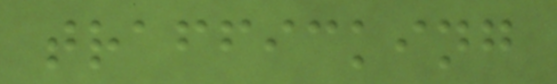trafficking
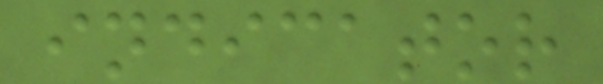indicator
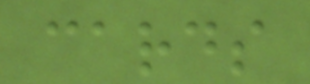cards
